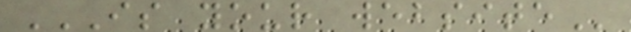IS YOUR WEBSITE
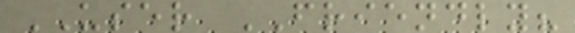USER FRIENDLY?
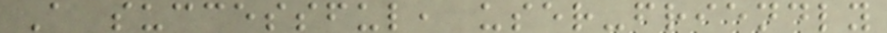A successful, user-friendly
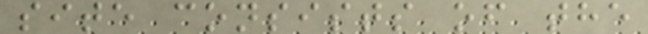site consists of the
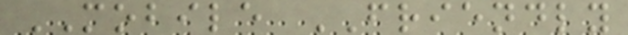MOBILE FRIENDLY
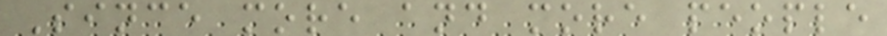Since more and more people
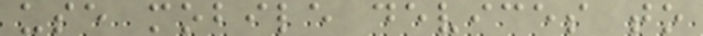use mobile devices to
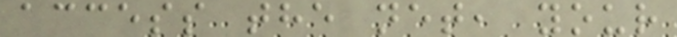access the net, your
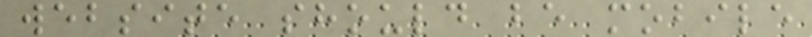website should be mobile
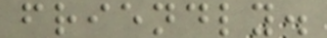friendly.
